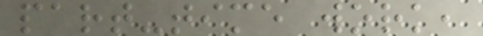part-time work,
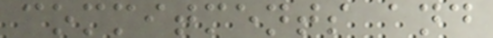commitments and
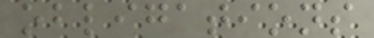obligations
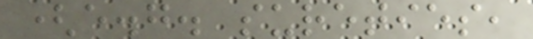(e.g. sureties,
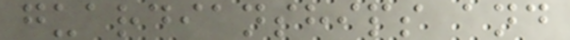guardianships and
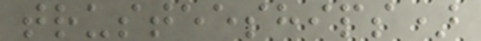trusteeships)
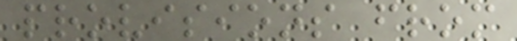provisions from
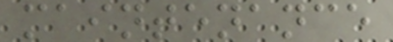maintenance
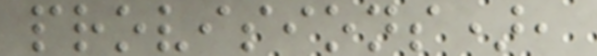provisions),
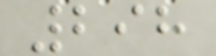298
